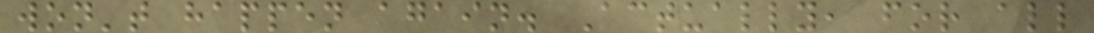won't happen again. Actually, for all
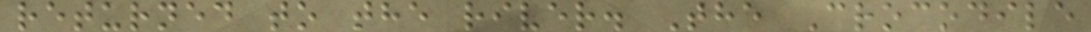returned to the river. The Crocodile
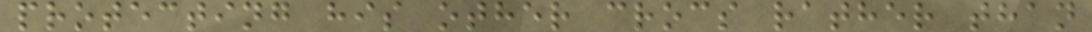protecting his other crocs rather than
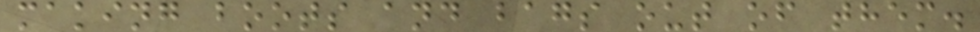making boots and bags out of them.
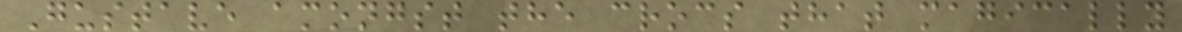Gustave amongst the crocs that magically
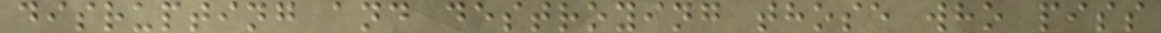disrupting and destroying those who piss
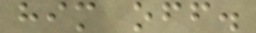him off.
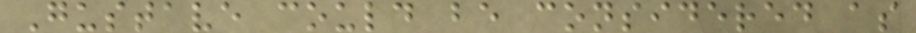Gustave could be considered as
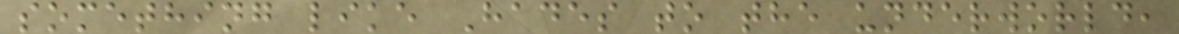something like Hades to the underworld,
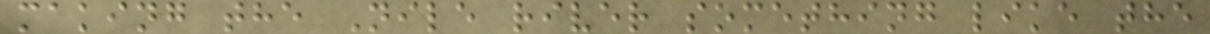making the Nile river something like the
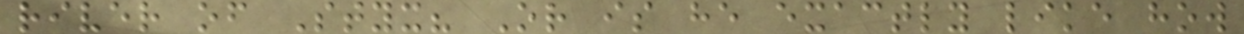river of Styx? Or is he exactly like how
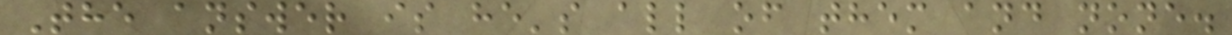The answer is he's all of them and none.
